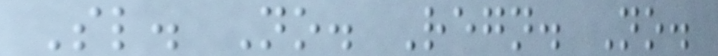Sl. No. Regn. No.
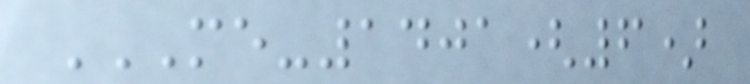ME-1401(6)
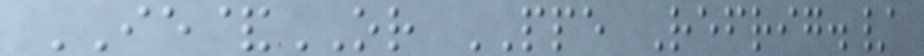IE&OR PPE Refrig./
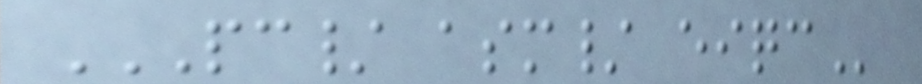PC/ ASM/ EIQC
